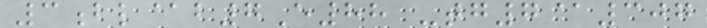3bl@b7E88 -tg7@307
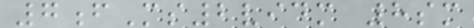7fMs2vidm 8sm
